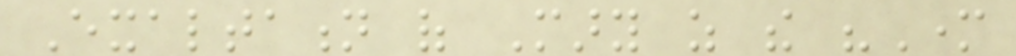Exaltation of Mary as the "Mother
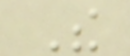The
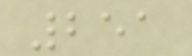251
